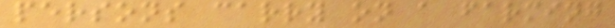persons carry on a farming
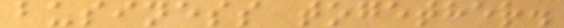business together.
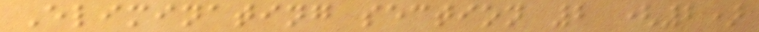Eliminating section 2 (2)
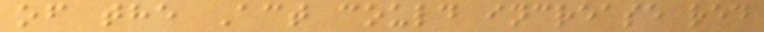of the Act could increase red
